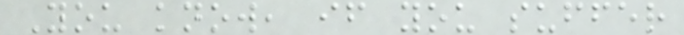You know, if you suffer
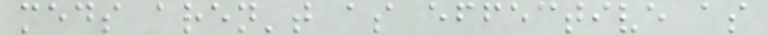meds aren't as effective as
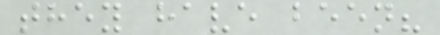they have been?
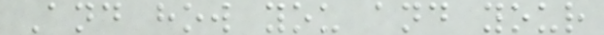And how you and your
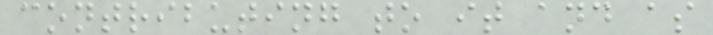contributing to it and as
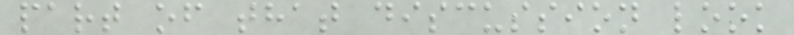part of that discussion look
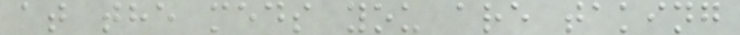at the meds you are taking
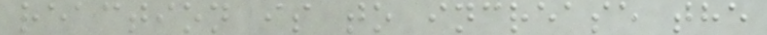reaction is to increase the
